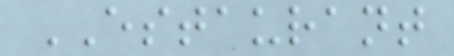ESTAURANT
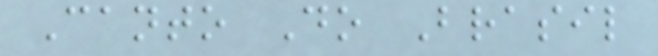Canto Do Brasil
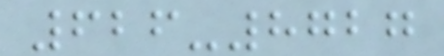626-8727
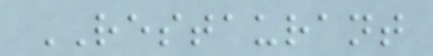RESTAURANT
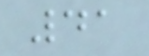41
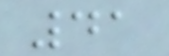41
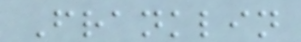Franklin
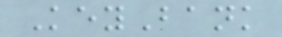KeyBank
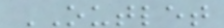OUTLET
